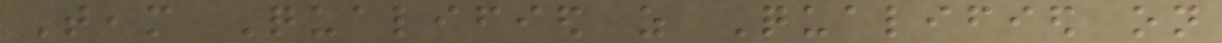Team Qualified as Qualified on
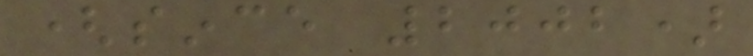(since 2002)
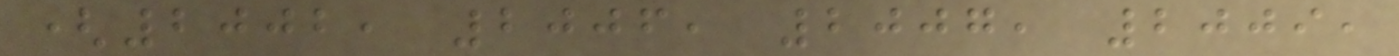(2002, 2006, 2007, 2009,
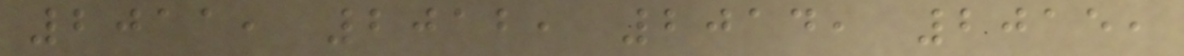2011, 2012, 2014, 2015,
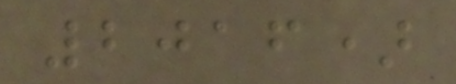2016)
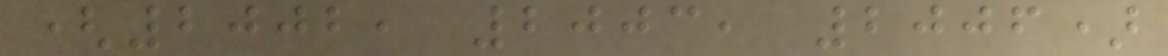(2002, 2003, 2006)
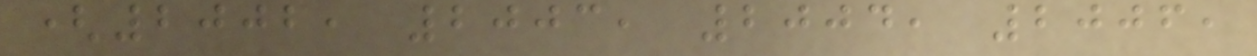(2002, 2003, 2004, 2006,
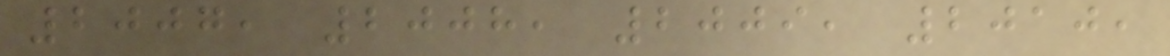2007, 2008, 2009, 2010,
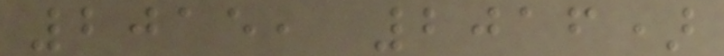2015, 2016)
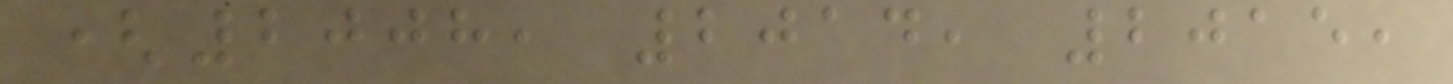(2008, 2014, 2015,
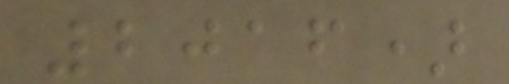2016)
